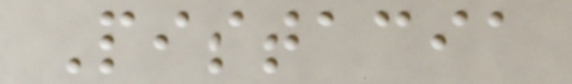Pistacia
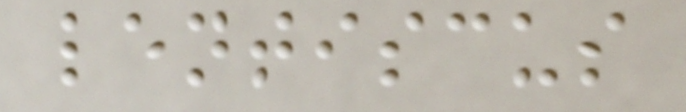lentiscus
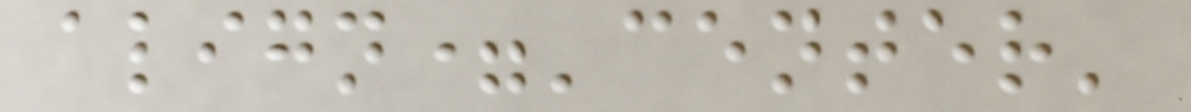align='center'
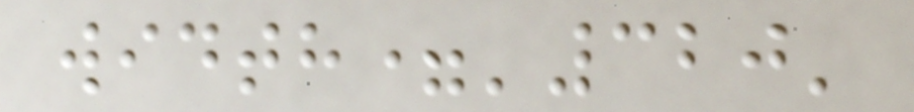width='320'
